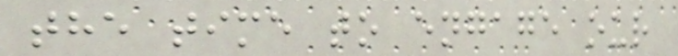the time to engage our
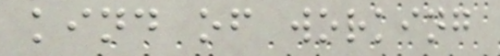kind of working
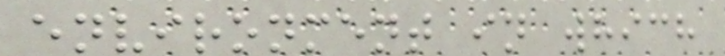environment in which
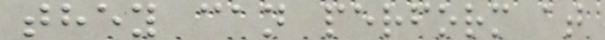they can perform at
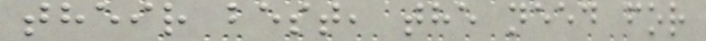their best, the need for
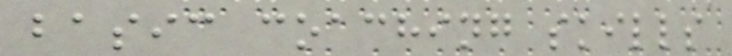basic coaching skills
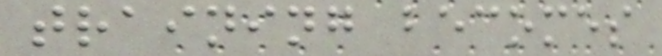training becomes
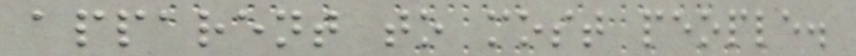apparent to most people.
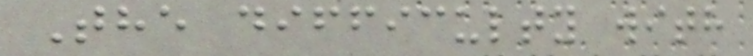The difficulty with
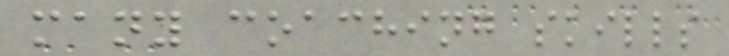many coaching skills
